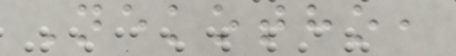Nekotho,
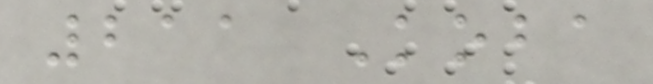211 Koba
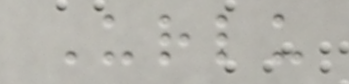Urlu
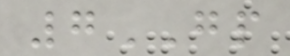7GP
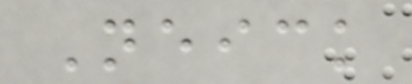Neick
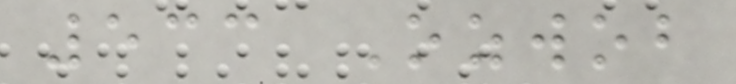533 Ozwob
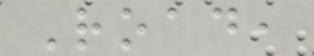Road,
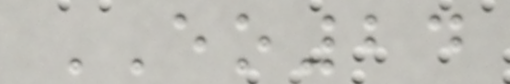EO24
